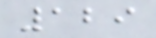129
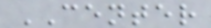CENTER
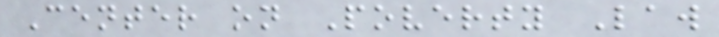Center on Poverty Law
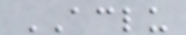ACLU
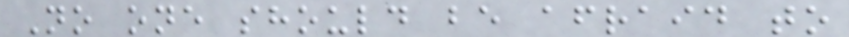No one should be afraid to
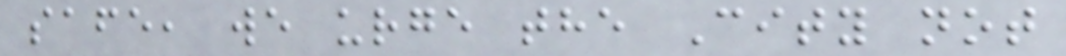safe, we urge the City not
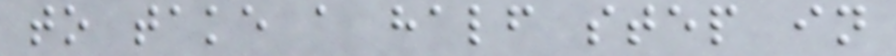to take a half step in
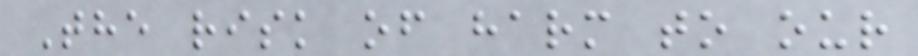The risk of harm to our
